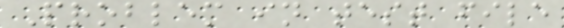Problem in test file
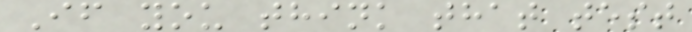If you think that test
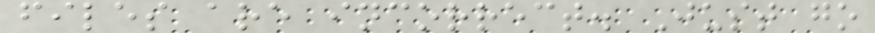files are incorrect. Just go
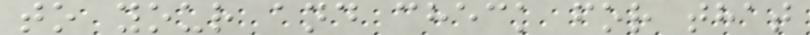to your and check for that
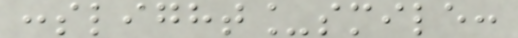:slight_smile:
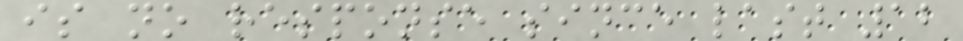is no response since last 12
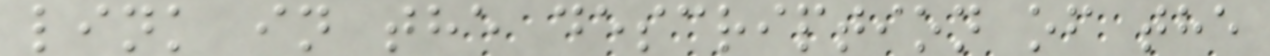link in the description of the
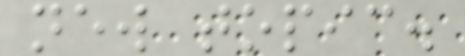new topic.
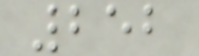252
